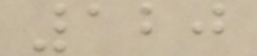120
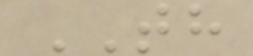TH
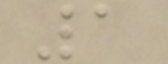1
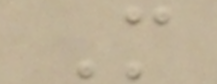M
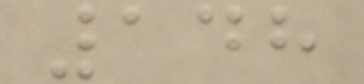148
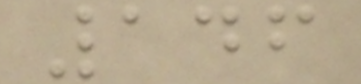146
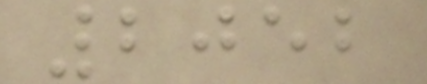2052
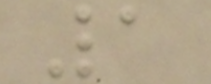1
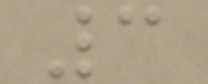3
